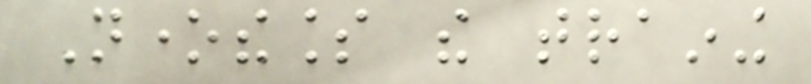Nonetheless the training
